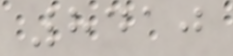8410
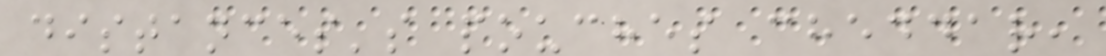distances's pouches cheddar,
